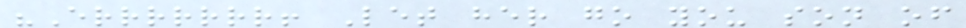"Errrrrrr! Let her go you son of
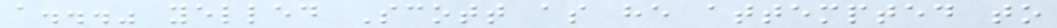a..." yelled Scott as he attempted to
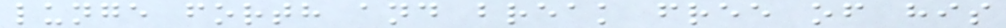lunge forth and break free of his
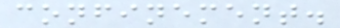confinement.
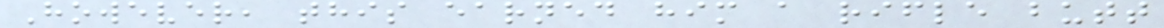However, this earned him a rifle butt
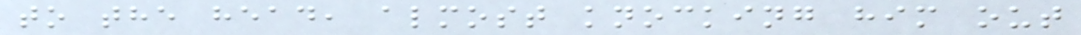to the head, almost knocking him out
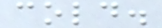cold.
